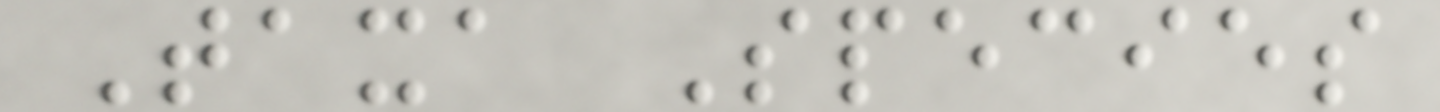Taxa Species
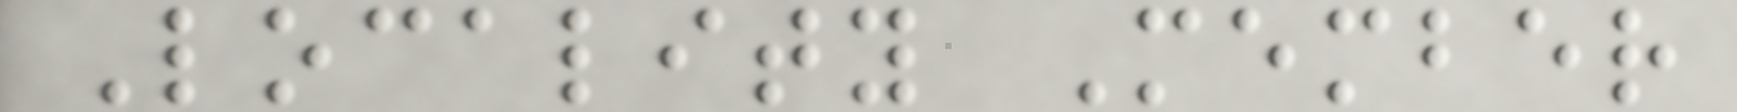Locality Member
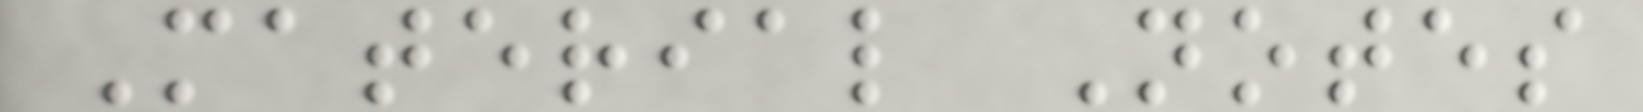Material Notes
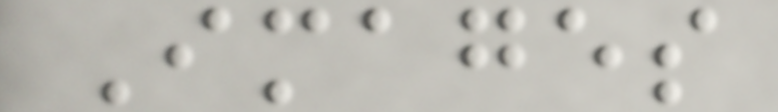Images
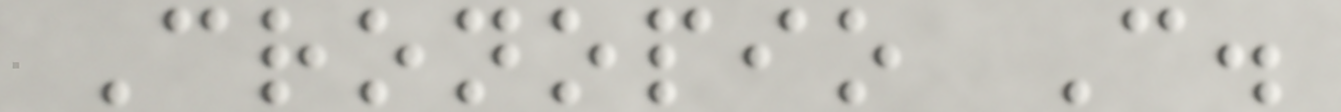Cronopio C.
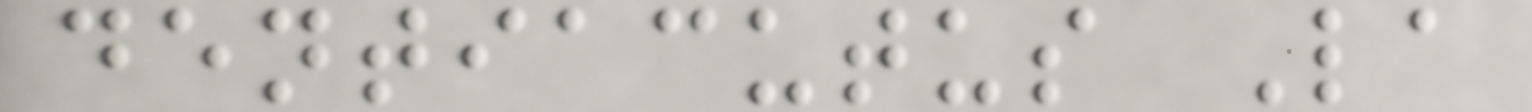dentiacutus La
